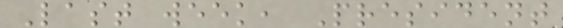Last week, President
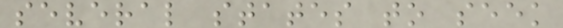several states to seek
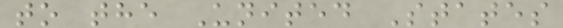to the United States
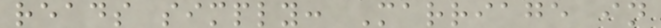reads simply: Marriage in
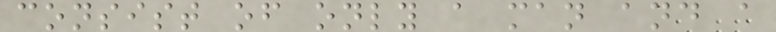consist of only a man and a
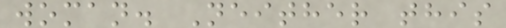woman. Neither this
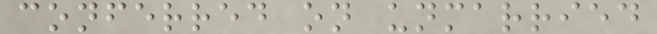conferred on unmarried
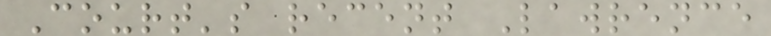Court's recent Lawrence
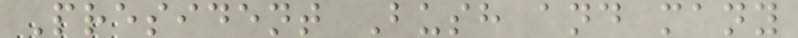President Bush and many
